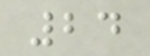24
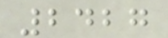2427
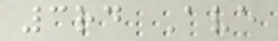3rd Ave
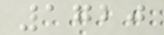1720
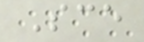Sce
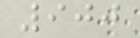900
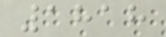1818
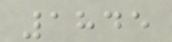1845
